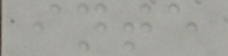inte
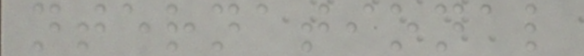nternational
